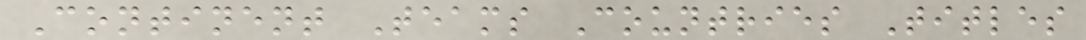Continent Teams Countries Titles
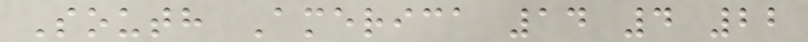South America 14 4 22
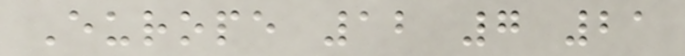Europe 12 7 21
